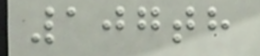107th
